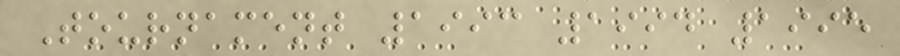Tournament 1993 1994 1995
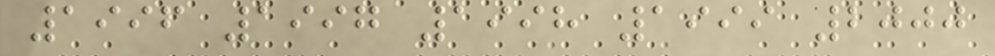1996 1997 1998 1999 2000
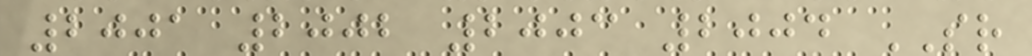2001 2002 2003 2004 SR
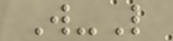W-L
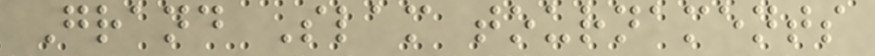Grand Slam tournaments
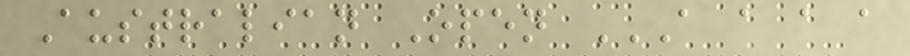Australian Open A A A A
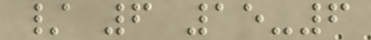/ 6 15-6
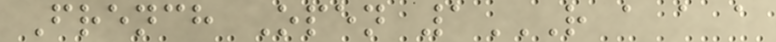French Open 1R A A A
